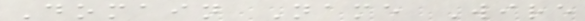Domain Name Wire
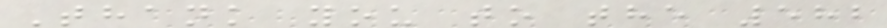Thank you to the 582
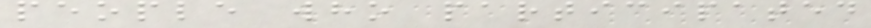people who participated
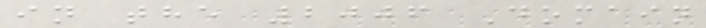in the 2006 Domain
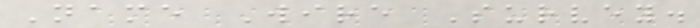Name Wire Survey.
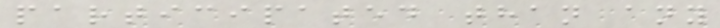participated than any
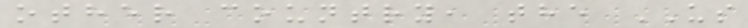other country, the US
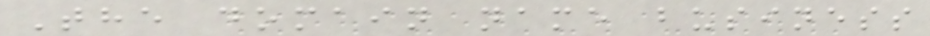The domain name business
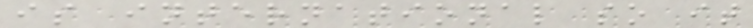is international so it
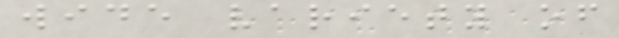wide variety of
